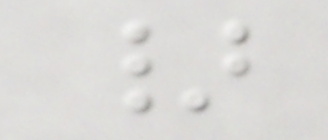}
